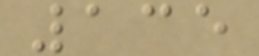135
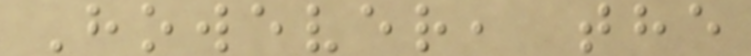However, the
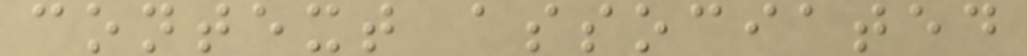context associated
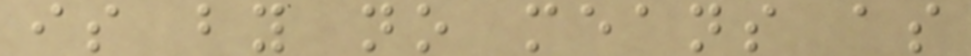is by no means as
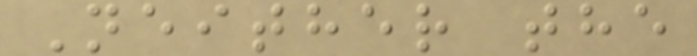Neither the
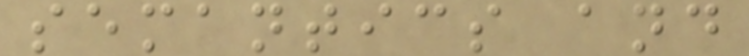semantics and
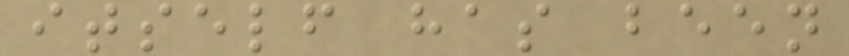itself has been
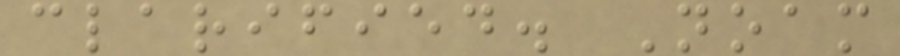clarified. Noam
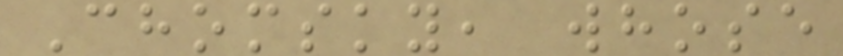Chomsky, whose
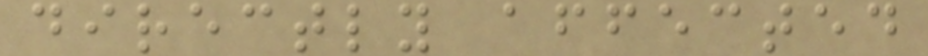directly affected
